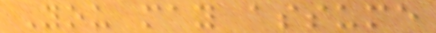You may assume
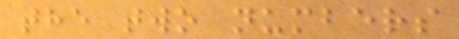the two numbers
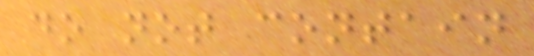do not contain
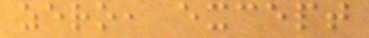zero, except
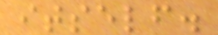itself.
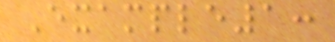Example1:
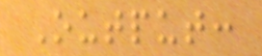Output:
